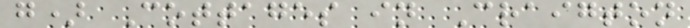g) Cottages in Craigton
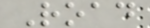Road
